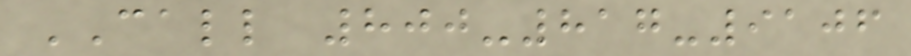CALL 800-817-9106
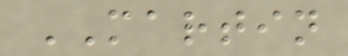MARTIN
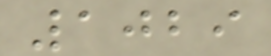1029
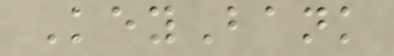KeyBank
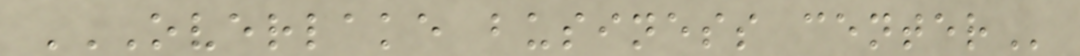OVERLAKE BUSINESS CENTER
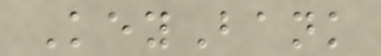KeyBank
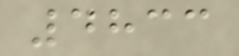4833
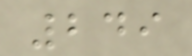249
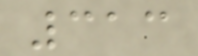313
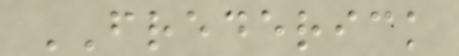FREDERICK
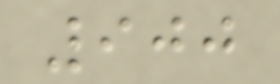900
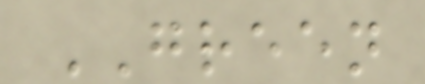GREEN
